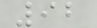92
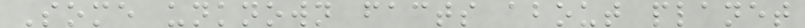Some unknown facts about planet
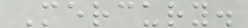Mercury.
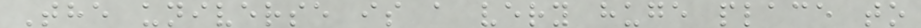The universe is a very huge place to
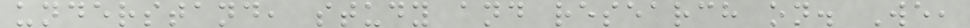understand, study and research on. We,
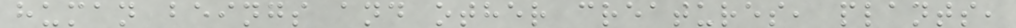human beings and other creatures, plants,
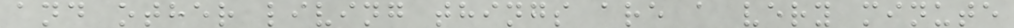and other living things are a very minute
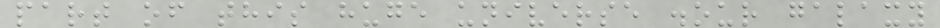part of this huge universe .our galaxy
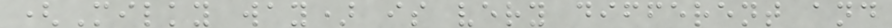(Milky way) is very different and
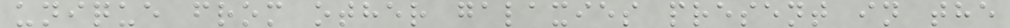unique from other galaxies present in the
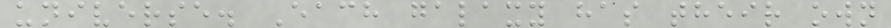universe. Each galaxy has their own
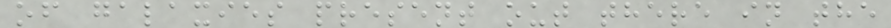of galaxies present out there in the
